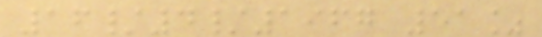16/4/1967 51%
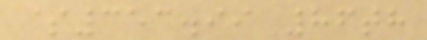$353.99 86th
